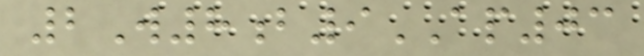2W8b9AP03
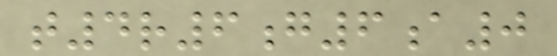t4r6g6a0
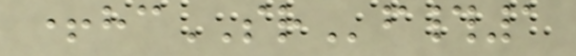+hcSRf#1
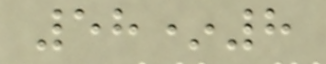58*8
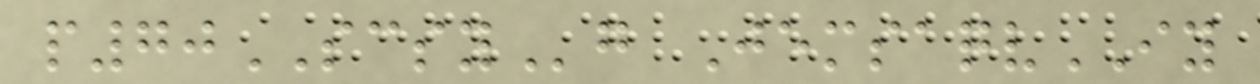p70SCSYg JemsaqvIY
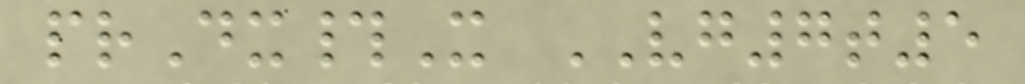prDx#X VG7t5
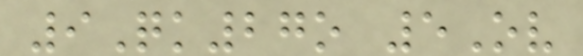9Qk27o 5Ov
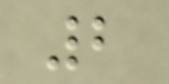2
